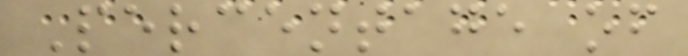Percentage of
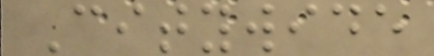Citywide
